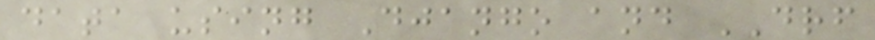data using Django and DRF
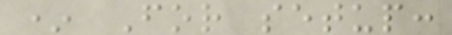* For setup:
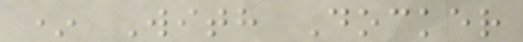* With Docker
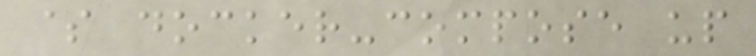$ docker-compose up
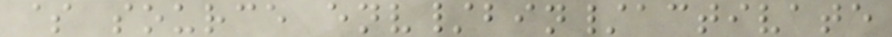$ source env/bin/activate
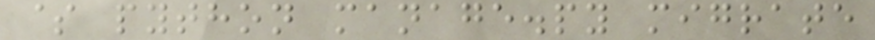$ python manage.py migrate
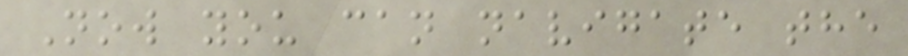Now you can navigate the
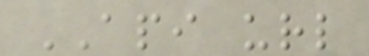API url
